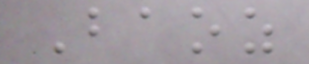Baoz
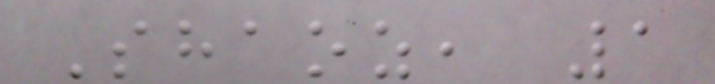Shaoz, 1
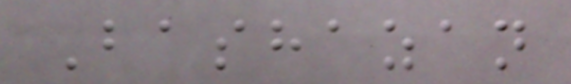Bashazan
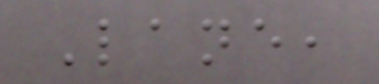Lane,
